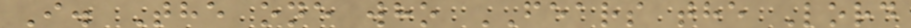I. The one who FEARS the Lord
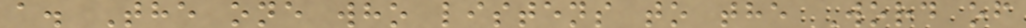a. The one who listens to the Word of
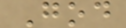God
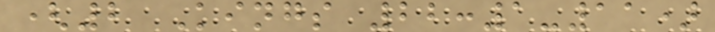(2 Kings 22:1-11)
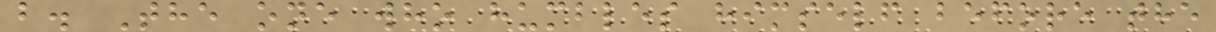b. The one who humbles himself before the
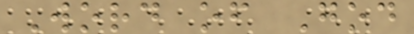Word of God
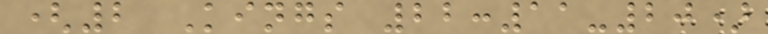(2 Kings 22:11-20)
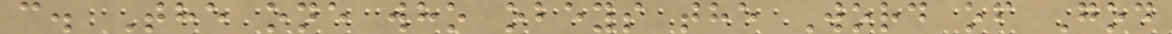c. The one who obeys the Word of God
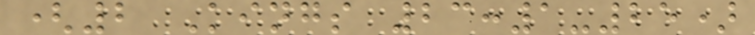(2 Kings 23:1-25)
